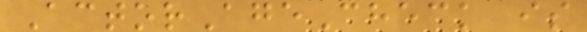ActorAgeCheck is
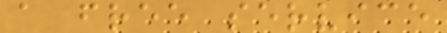a free service
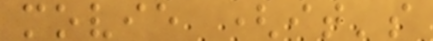movie (it's
